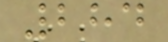284
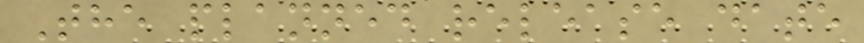The planned release date
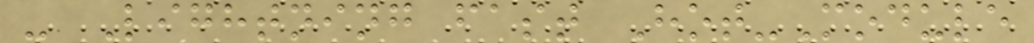- Lightning fast Hot-Module
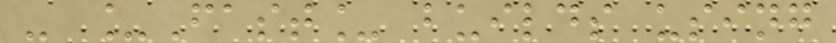- _Fast_ builds using
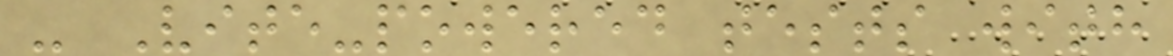- Vite-powered tests with
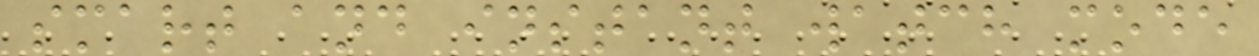smart and instant watch mode
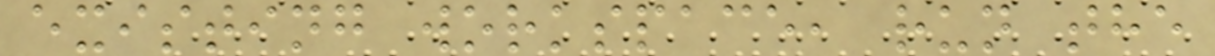existing workspace, run the
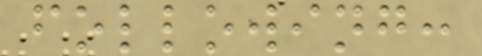following:
